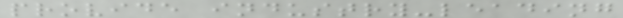provide industry-leading
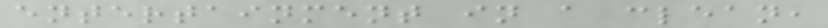entertainment in a clean,
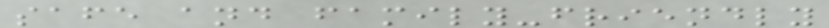safe and family-friendly
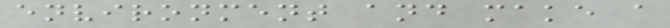environment and make a
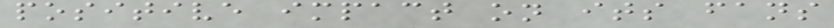positive impact on its fans
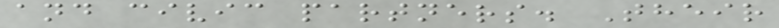and civic partners. Their
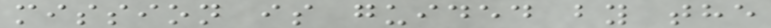mission is guided by the
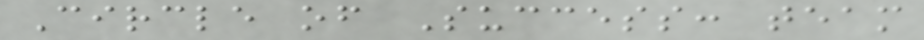Circle of Success: team
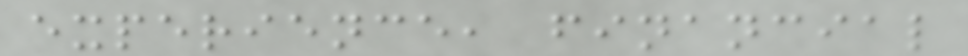experience, financial
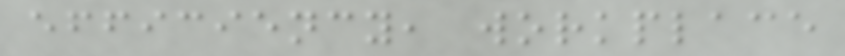efficiency, workplace
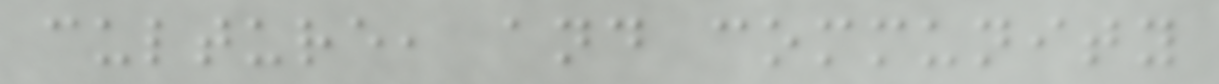culture, and community
